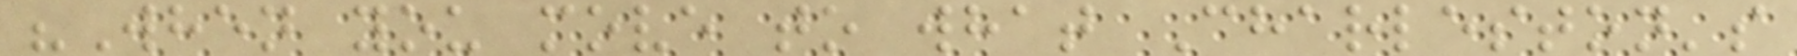"When you move to what Charleston's
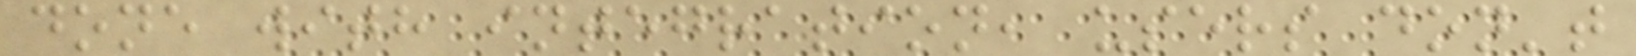done with integration, users don't
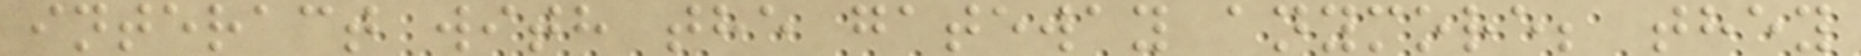interact with the gateway anymore; they
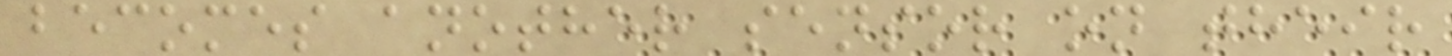becomes another sensor on their
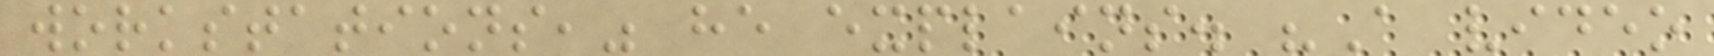workstations," he explains. "A video
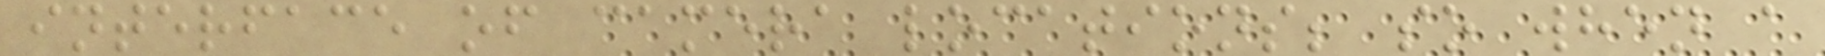interface of camera locations; so when a
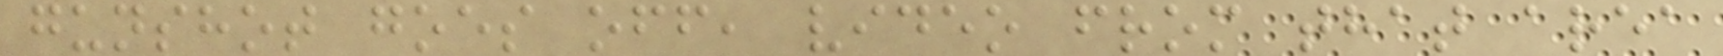gunshot goes off, video from that area
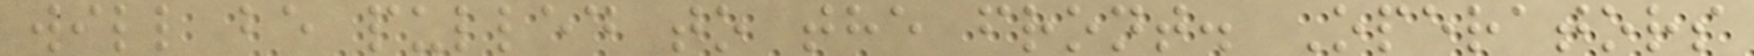will be pulled to the front. Operators
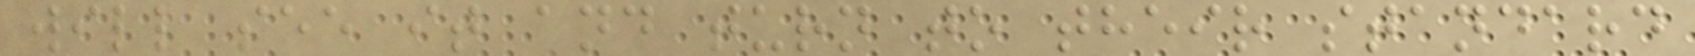will see it and turn to their standard
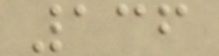136
